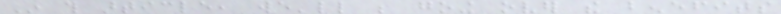In this article, we'll be going over the benefits
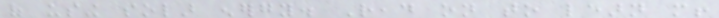of using solar energy. Read on to learn more!
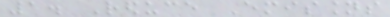1. Reduce Emissions
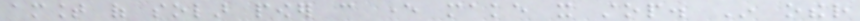amount of solar power can ever make it stop. In other
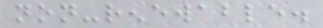non-renewable.
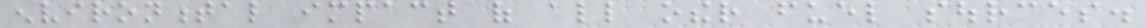environmental impact of all other fuel sources.
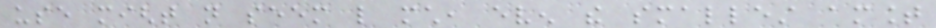use might not seem like much, even the smallest amount
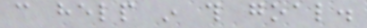can help in this goal.
